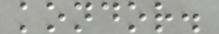kondor.
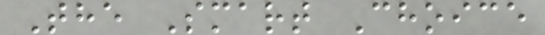The Smart Choice
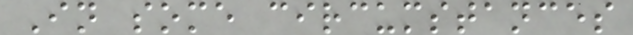In some circumstances
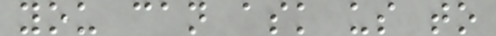you can ask us to
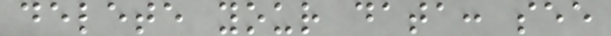delete your data: see
